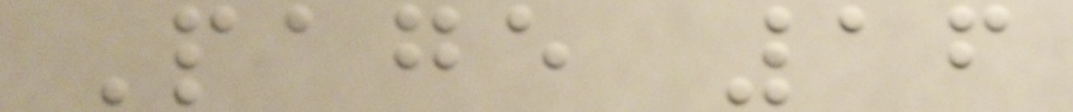Page 16
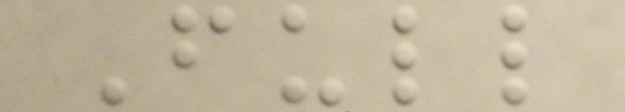Full
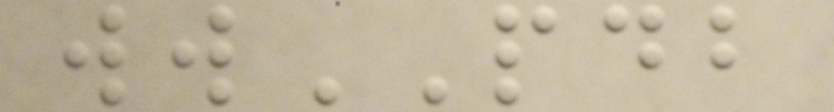wwPDB
